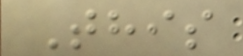This
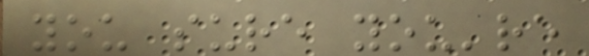you sure you're
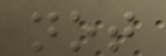not
